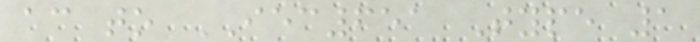according to IEC651 Type 1
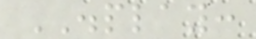DISPLAY:
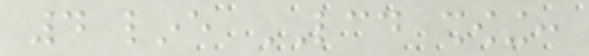4 line LCD showing:
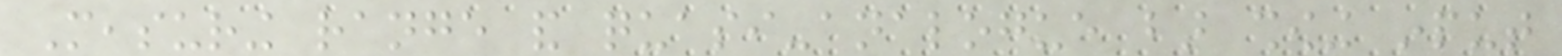Measuring range and quasi-analogue bar showing input
